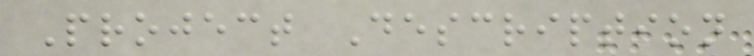Project Description
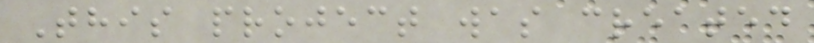This project was created
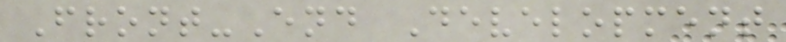Front-End Development
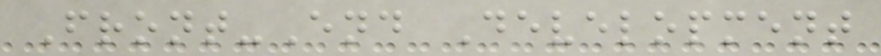Front-End Development
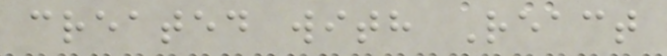created with React
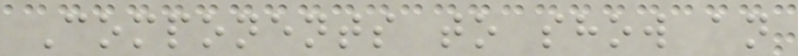Components to show an
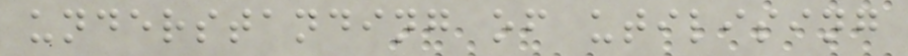understanding of utilising
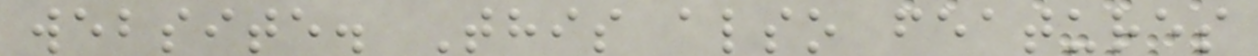website. This also features
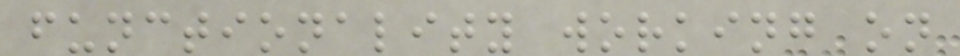functionality working on
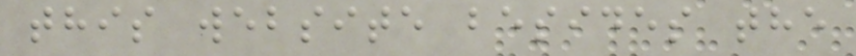this website besides the
